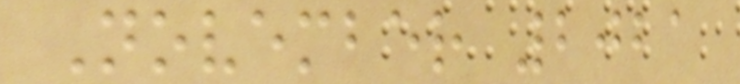November 2021
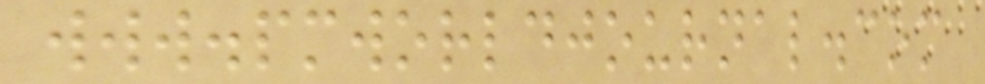www.pmworldjournal.com
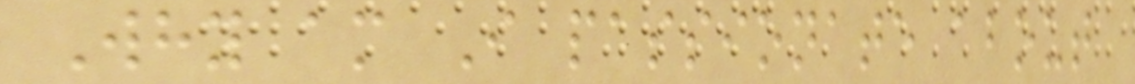Why am I passionate about
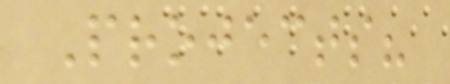Projects?
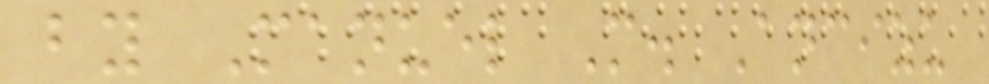by Manuel M. Ancizu
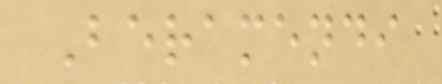Beramendi
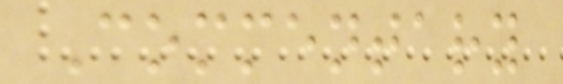Commentary
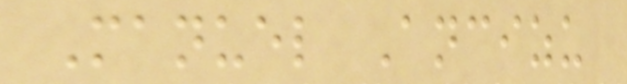Manuel Ancizu
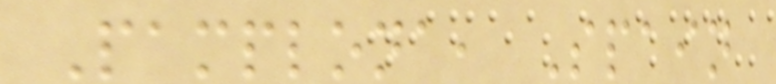Pamplona, Spain
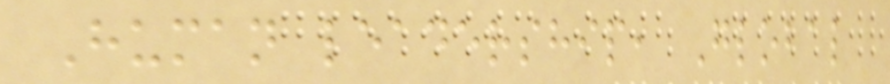Human leadership, Global
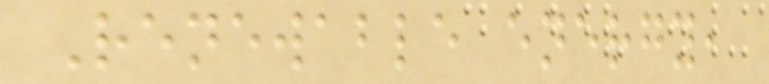Renewable energy,
